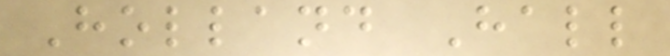Holland Hall
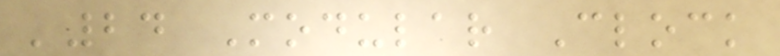'24 Modular Clock
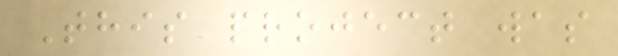This project was
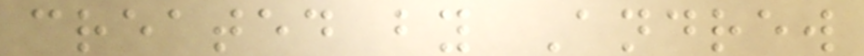created by Andrew
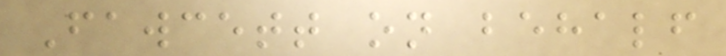Fawcett on behalf
